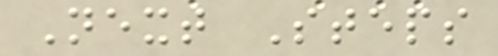Next Steps
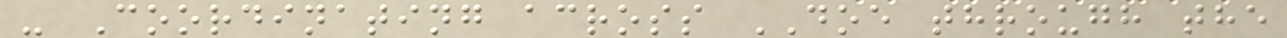- Coordinating across DOE through the
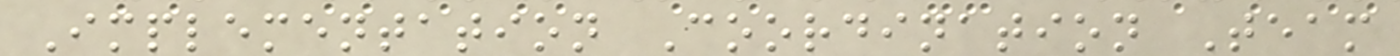Implementation Coordination Team
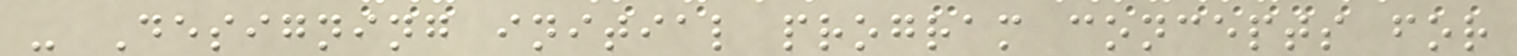- Designing initial program concepts for
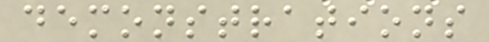demonstrations
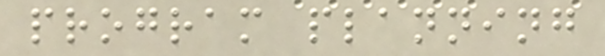program planning
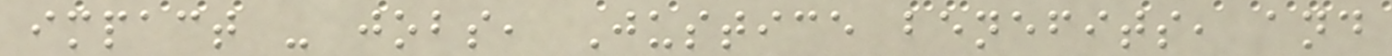impact - jobs, Justice benefits, and
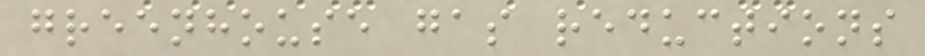greenhouse gas reductions
